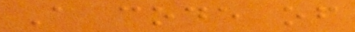A code of
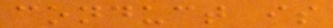conduct is
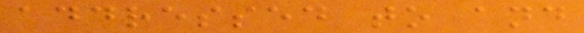addressed to and
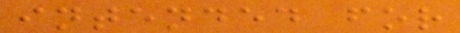intended for
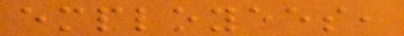employees,
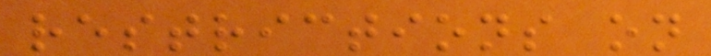restrictions on
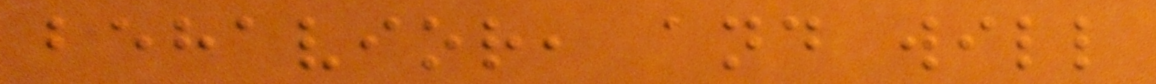behavior, and will
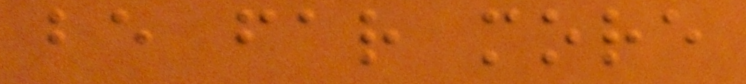be far more
